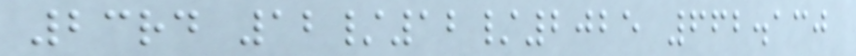23rd 12/12/2025 662.130
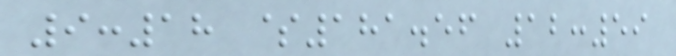9:18 $181.56 12:59
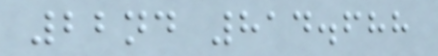22nd 814.688
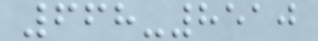668-8510
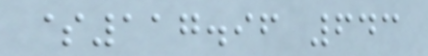$117.96 643
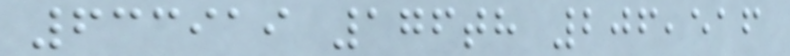633919 176th 206,516
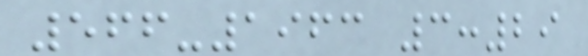566-1963 3:29
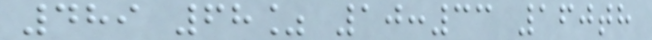489 68% 10:33 160th
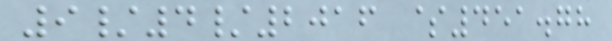9/4/2016 $451.78
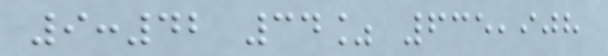9:42 34% 635,908
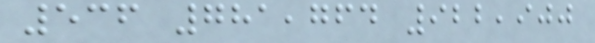536 781,764 922,900
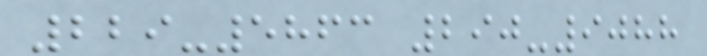229-5863 290-9088
